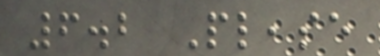6.2 Please
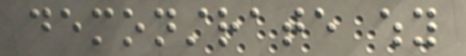demonstrate why
